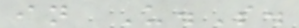in U.S.
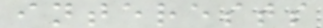interests
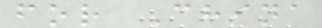for China
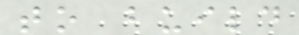to build
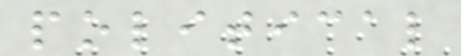political
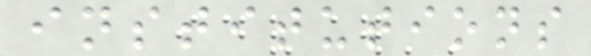institutions
